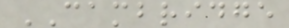CAMBRIDGE
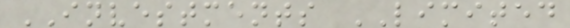INVESTMENTS LIMITED
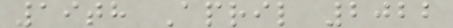19th April 2022
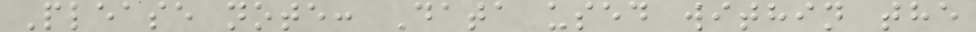Please note: Data used within the
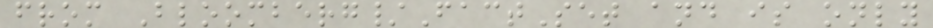from Bloomberg/FactSet and is only
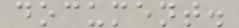document.
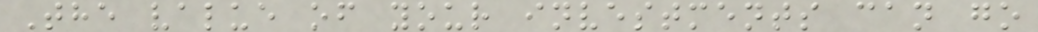The value of your investments can go
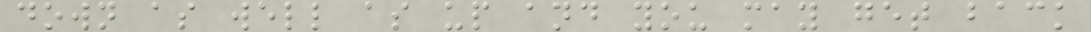down as well as up and you may get back
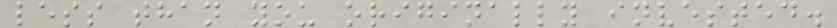less than you originally invested.
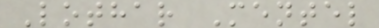Lothar Mentel
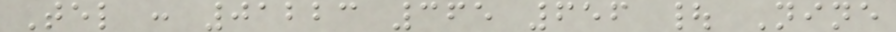Tel : 01223 365 656 | Nine
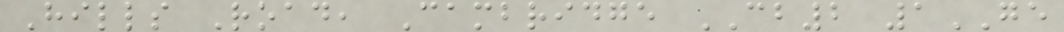Hills Road, Cambridge CB2 1GE
